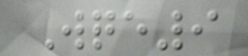Wqe9
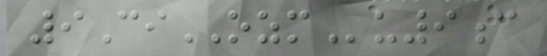9CiOZMu9c
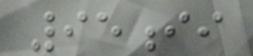95ii
